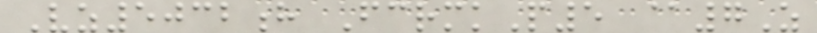Vz5032h FcrmkP5 @7Z
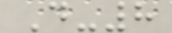D-8
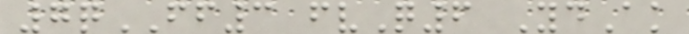7qFF3 fvQ6 YdAk
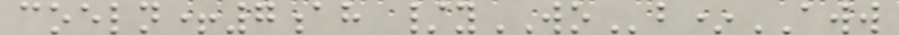coeln+7ah /yWOb*AWW
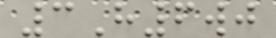3H6wj
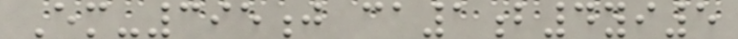Em-395j ca1b4yi5
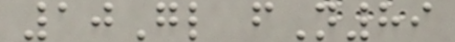10Gl fN89
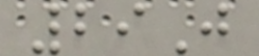29J
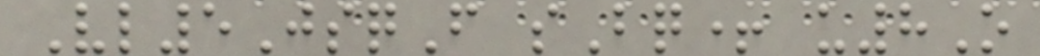Vl5JsqF sBq+ u8O
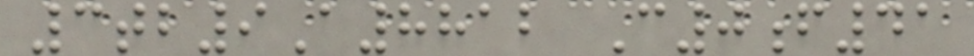3tb9A8812 C0f41
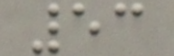53
